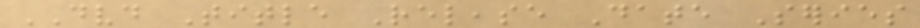DVD Title Release Date Series
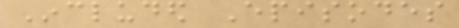Included Episodes
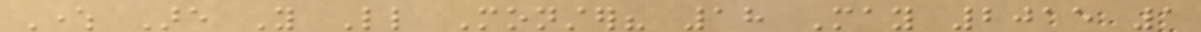Where Are You Little Monster? 18 May 2015 1
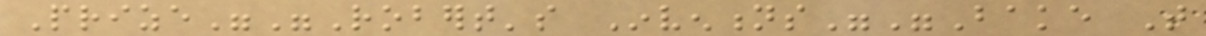Prize""Robert's Inventions""Bake That
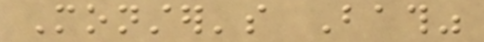Monster's Bath"
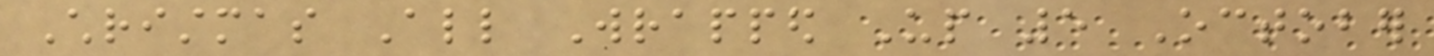Christmas All Wrapped Up 5 October
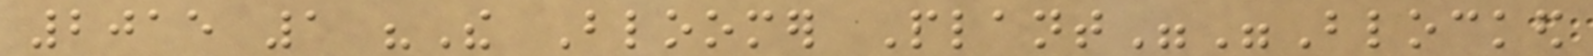2015 1 "The Bloomer Plant""Blocked
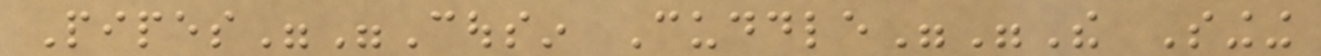Pipes""Cousin Cuddle""The Singing
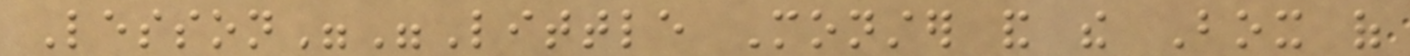Lesson""Little Monster and the Box of
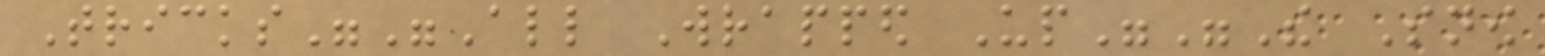Tricks""All Wrapped Up""The Snow
